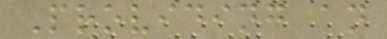Providing an
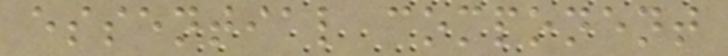essential component
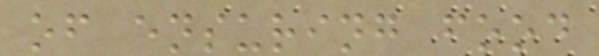of ensuring food
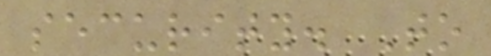security. To
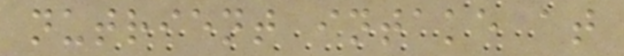nutrient intake at
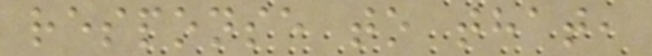response to that,
